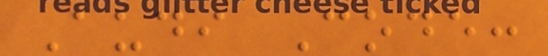Audi Code:
